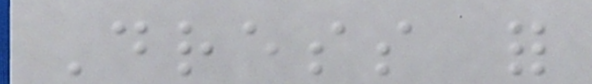Dress for
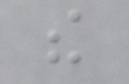the
